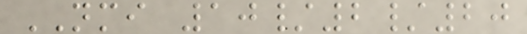NMI 10/2/20
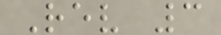Rev 3
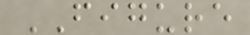FIGURE
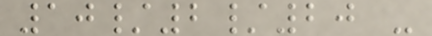10/2/20 -
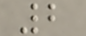2
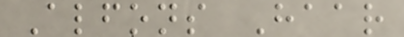Alfons Haar
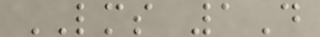LMS 1D
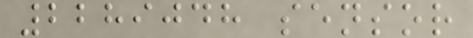2289048 sensor
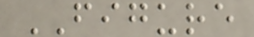FIGURE
